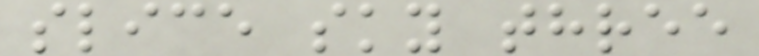slice sky three
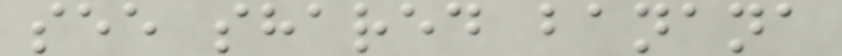see shared banana
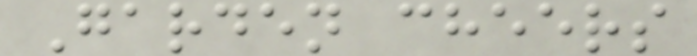Garden cheers
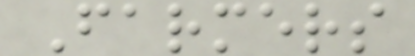Farmers
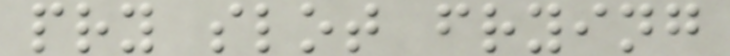pry slot frying
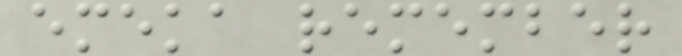emeka remember
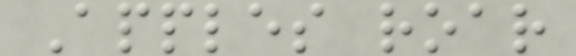Apples roar
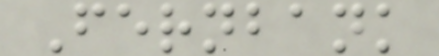Fernbank
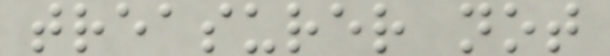treasurer not
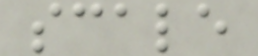scale
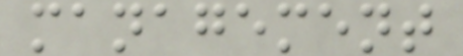management
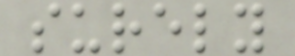surely
